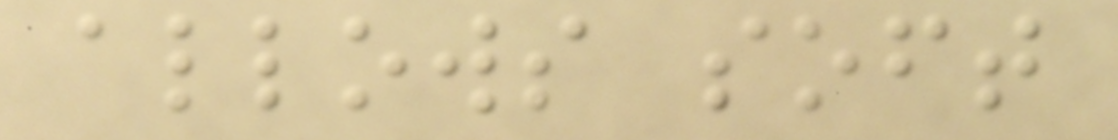allows soft
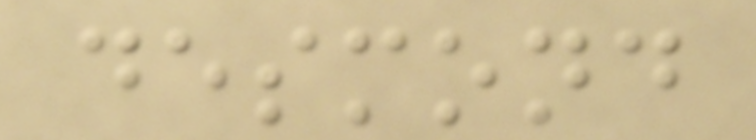desmond
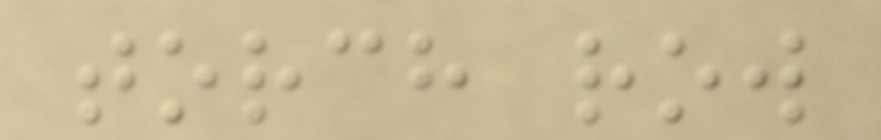torch row
